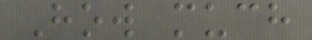How much
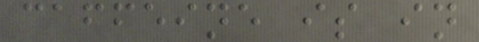caffeine is in
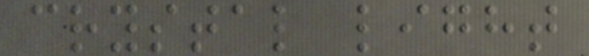crystal light
